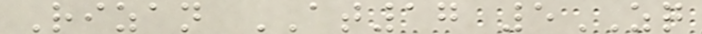Rizan AT17 5ZQ
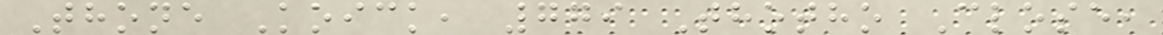Thone Koick, 779 Thotho Close,
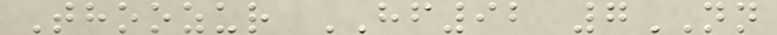Thoozur HF92 7NN
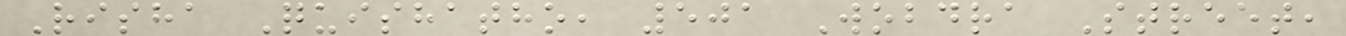Risha Quishatho, 501 Wobdra Street,
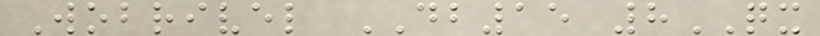Wobrivel DB15 8QX
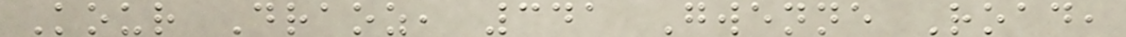Kour Draoz, 341 Gwenne Road,
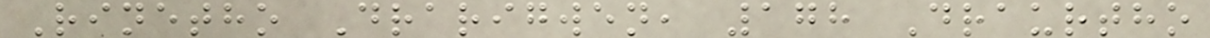Rinetho Drarigwen, 178 Draurtho
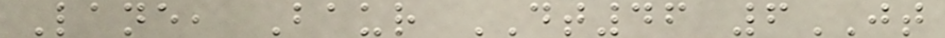Lane, Baur DT46 6JT
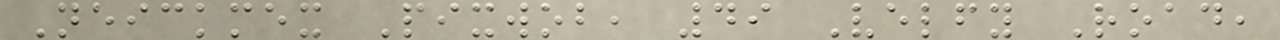Neickmex Pixwob, 49 Velfy Road,
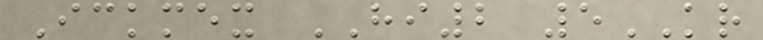Ickmex HI2 5KR
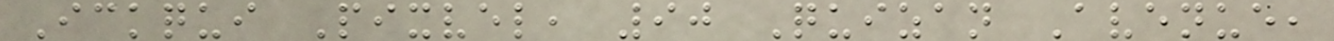Ickqui Pixvel, 90 Quizan Avenue,
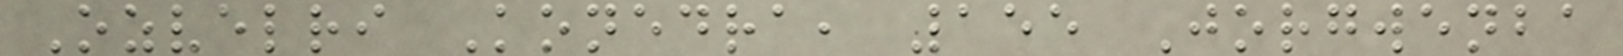Ozvelri Konedra, 155 Jorgwenba
